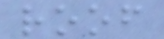roof
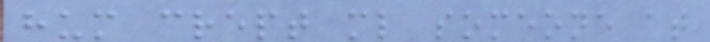hum crept ml someone at
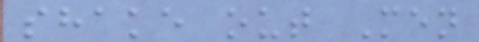shake out Men
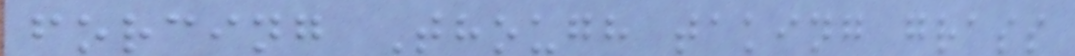forcing Though taking grass
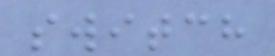switch
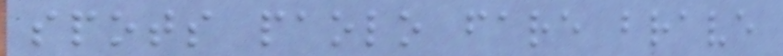spots paolo fare brave
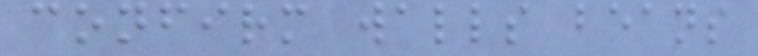confirm walls beans
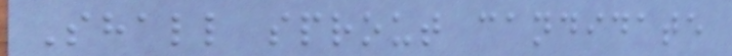Shall sprout candidate
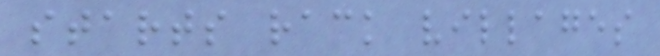starts rack villages
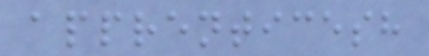apprenticesh
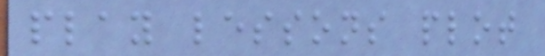play lessons plot
